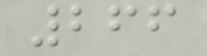266
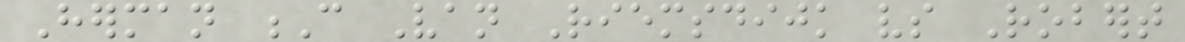Herman C Van Riemsdijk vs Robert
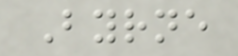Byrne
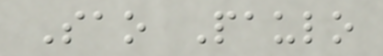Sao Paulo
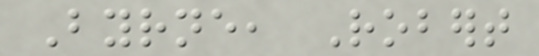Byrne, Robert
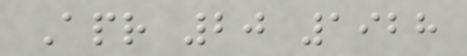Apr 20 1928
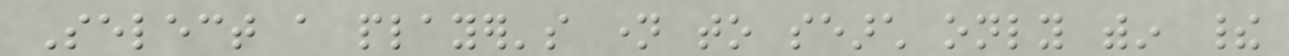Select a player's name to search only within their
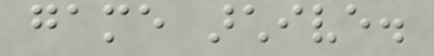game archive.
